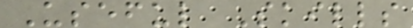Useful Skills
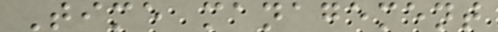Time management
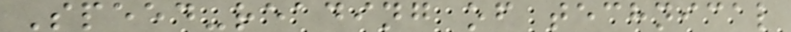Speed-reading of technical
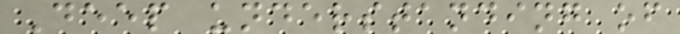Deep understanding of
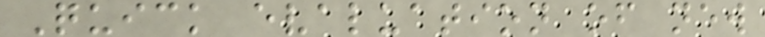Quick evaluation of new
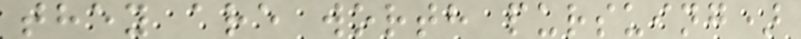they are worth pursuing)
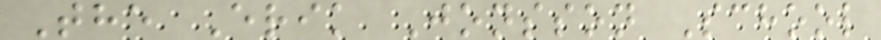The Erik Jonsson School
